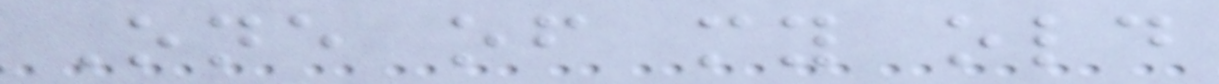One of my old
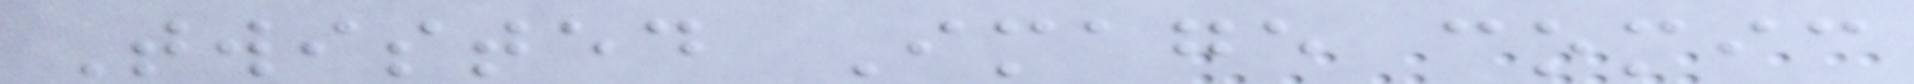Twisted Image comic
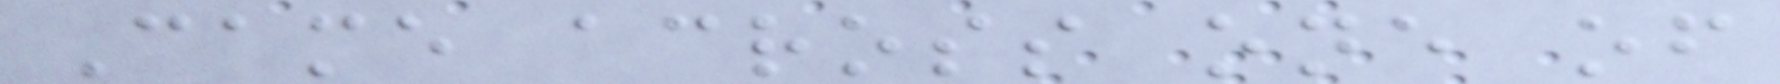Came across one of
